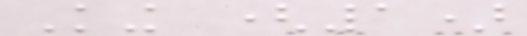King (1)
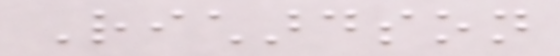Richardson
